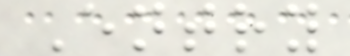Entry
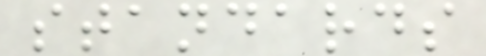standards
